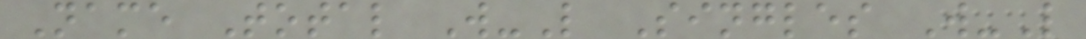Name Total W-L Singles W-L
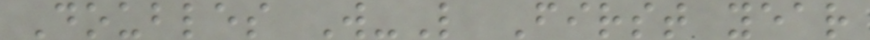Doubles W-L First year
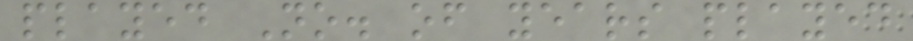played No. of years played
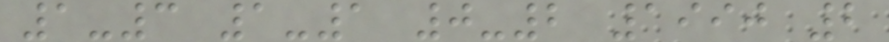1-3 1-1 0-2 1990 2
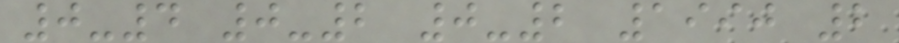0-4 0-2 0-2 1990 2
